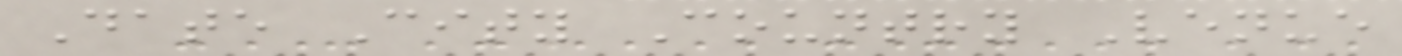Date City Country Venue
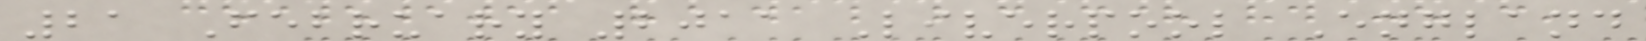21 February 2011 Liverpool England
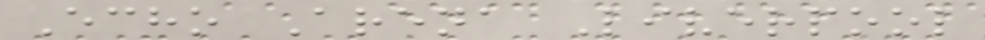Echo Arena Liverpool
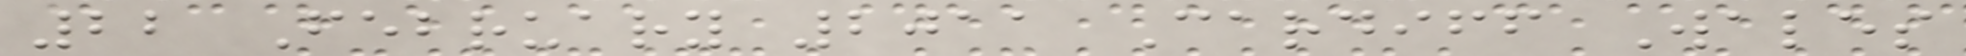22 February 2011 Cardiff Wales
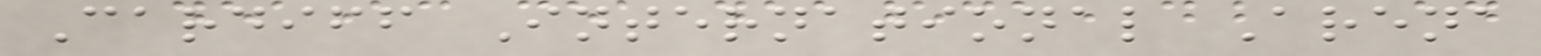Cardiff International Arena
